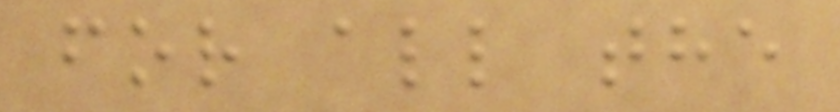for all the
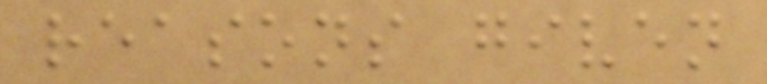reasons given
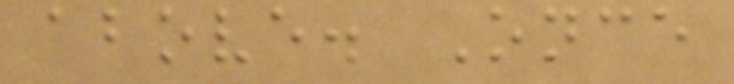above. Once
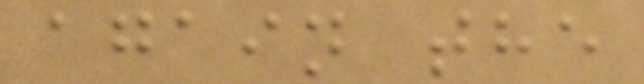again the
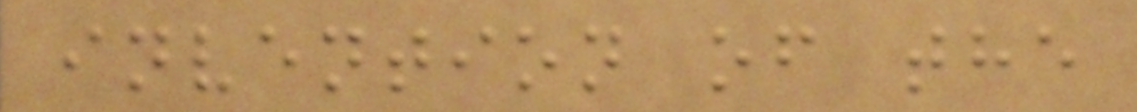invention of the
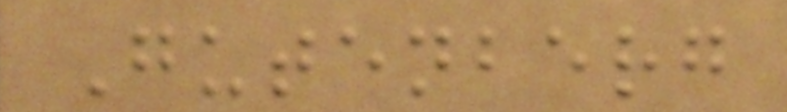Gutenberg
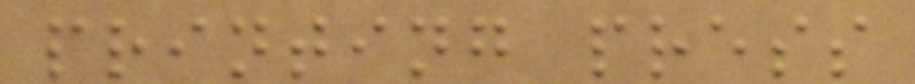printing press
